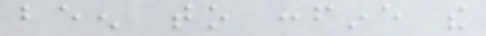been to confine the
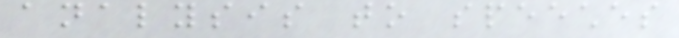analysis to speeches
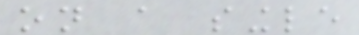on a single
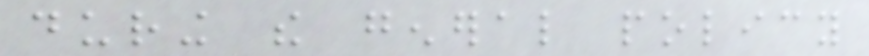during the general policy
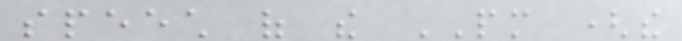speech of the PM (the
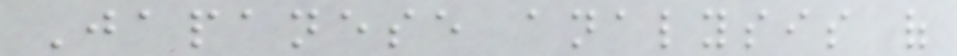Japanese analysis of
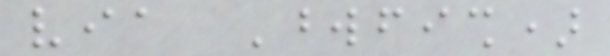via Wordfish)
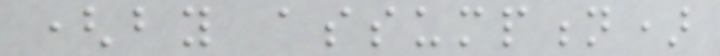(by assumption)
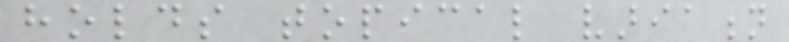holds topical variation
